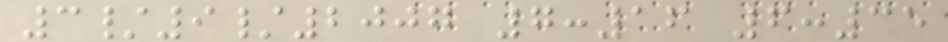3/9/2007 7:16 6:35
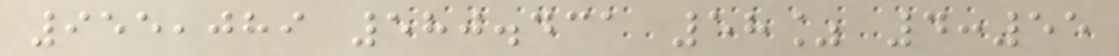955,089 580.431 58% 4:55
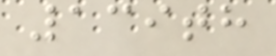139th
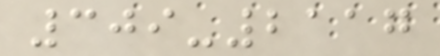309-2117
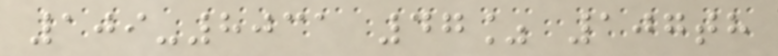109-8031 47% 107th
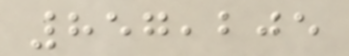857,205
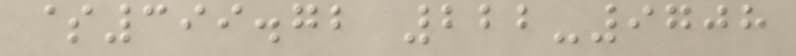$399.72 222-9708
